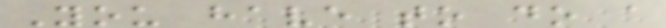You have to do a
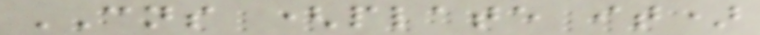CNS (plate it)
